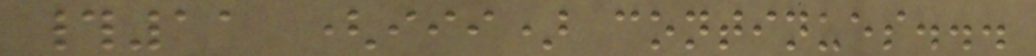#11 (iii) continues...
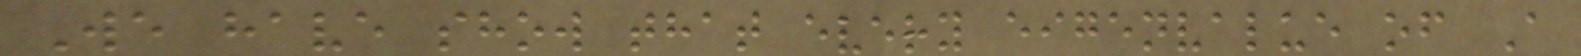We have show that every eigenvalue of A
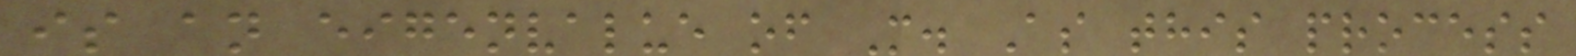is an eigenvalue of M. As this process
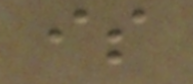is
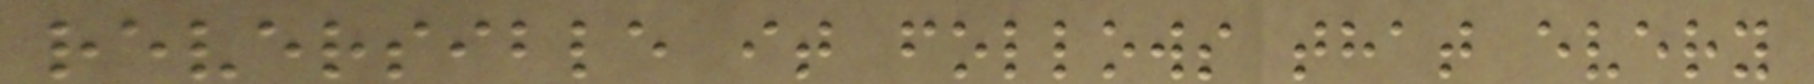reversible it follows that every
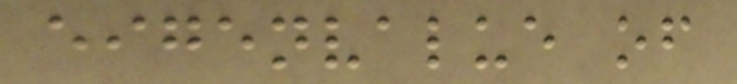eigenvalue of
